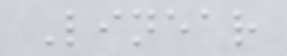Linear
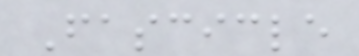Fascicle
